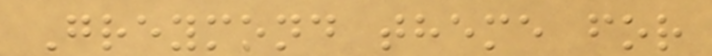Greymond theme for
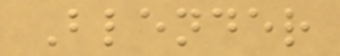Blender
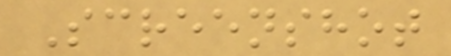Screenshot
